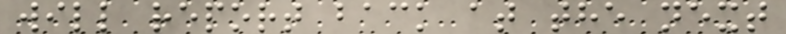will report back at the next
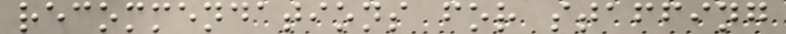recommendations for staffing
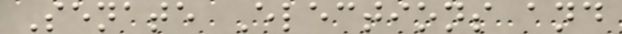Senate Elections and
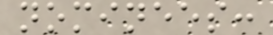nominees:
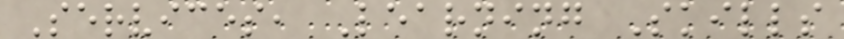Services, Learning Skills
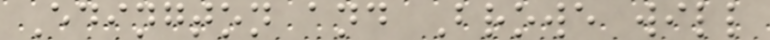Edington and Browe will
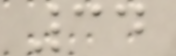34
